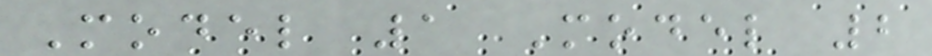Model 1 Model 2
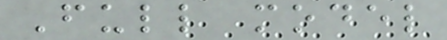Full model
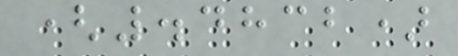(.4832)
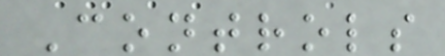Controls
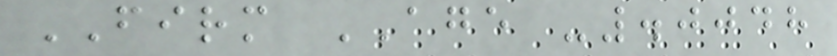FIRM AGE -.0048
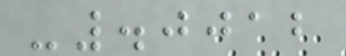-.0012
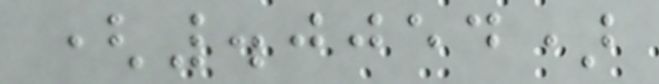(.0054)
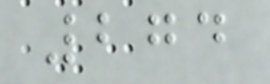274
